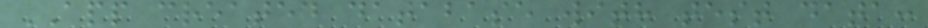APP created database with test data:
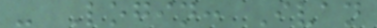- Login: Ivan
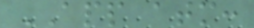APP atm:
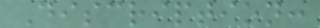Discription:
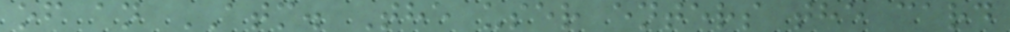of an ATM. The user enters the card
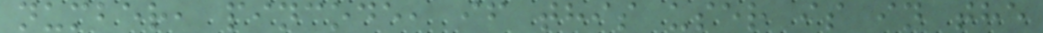number, pincode, if this user is in the
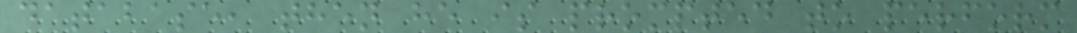database, then he is prompted to perform
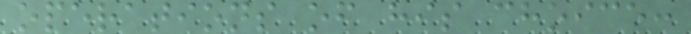operations of his choice:
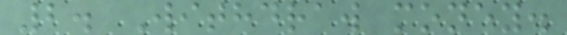2. Withdraw money.
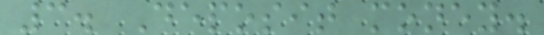3. Deposit money.
